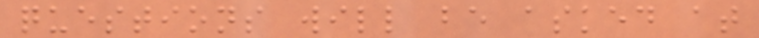questions will be asked at
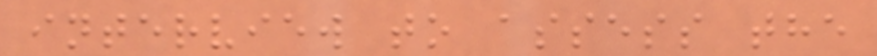interview to assess the
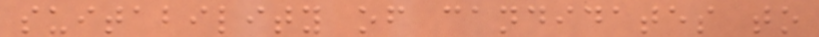suitability of candidates to
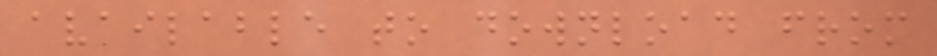available to download from
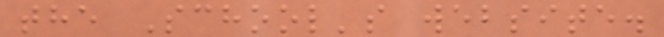the School's website.
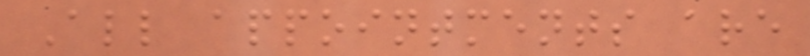All appointments are
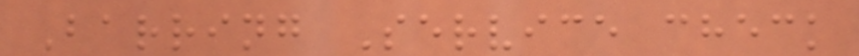Barring Service check
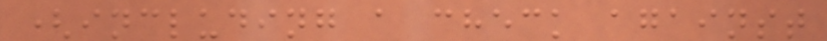(including a check against
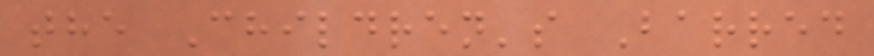the Children's Barred
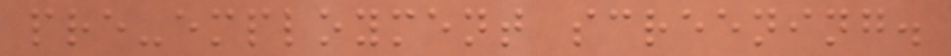pre-employment screening.
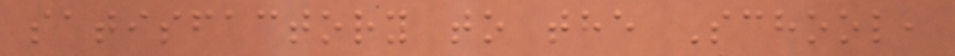satisfactory to the School,
